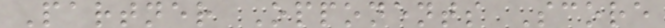Partner Opponents Score
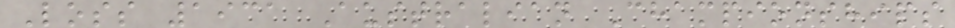Loss 1931 Australian Championships
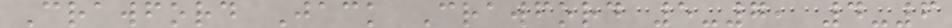Crawford Jack Crawford 5-7, 4-6
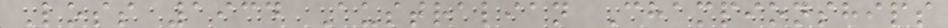Loss 1934 Australian Championships
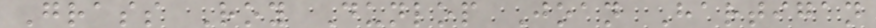Grass Roy Dunlop Joan Hartigan
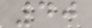40
